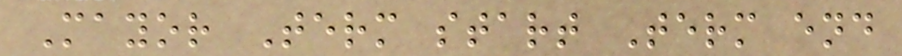Mayor Term start Term end
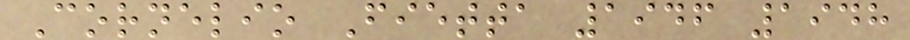Cornelio Fietta 1946 1948
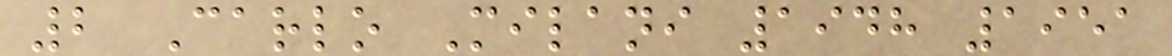2 Carlo Milani 1948 1951
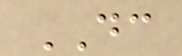DC
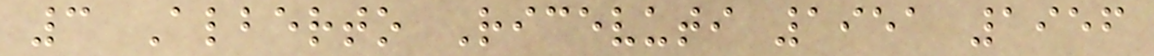3 Alberto Ricevuti 1951 1956
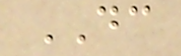DC
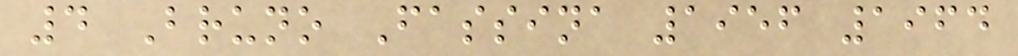4 Bruno Fassina 1956 1964
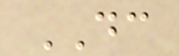DC
